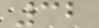32
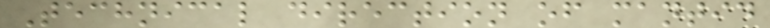Technical direction of mantid
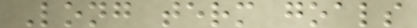Long term goals
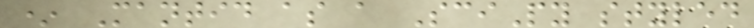* Mantid as a SciPy styled
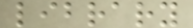library
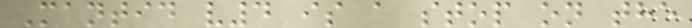Mantid v4 is a stop on the
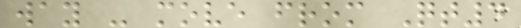way - move from Qt4
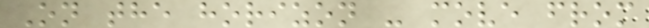On the horizon - move from
